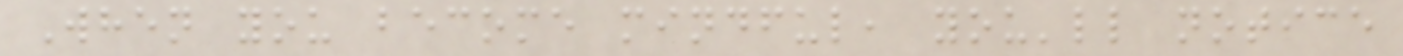When you become mindful, you'll notice
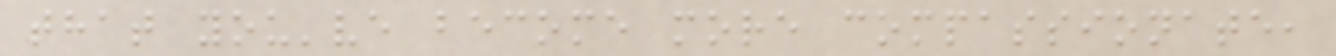that you've become more compassionate,
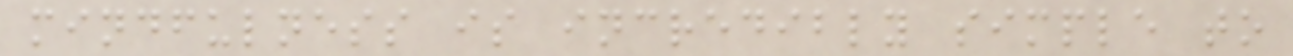mindfulness is incredibly simple to
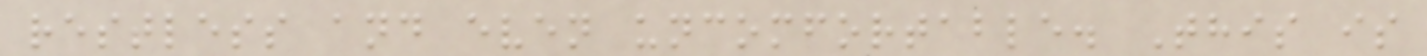restless and even uncomfortable. This is
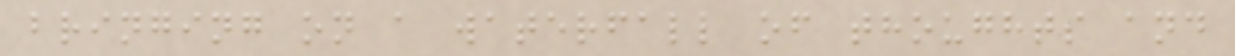bringing on a waterfall of thoughts and
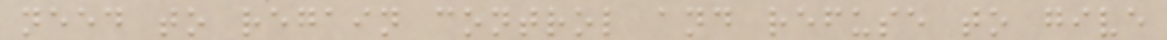need to regain control and refuse to give
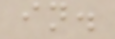in.
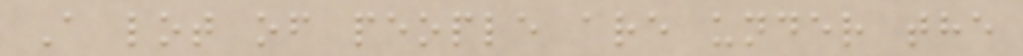A lot of people are under the
